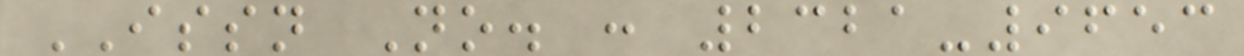ISSN No. : 2321-9653
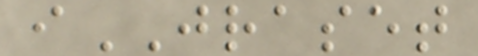iJRASET
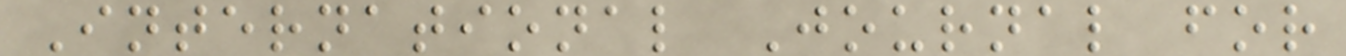International Journal for
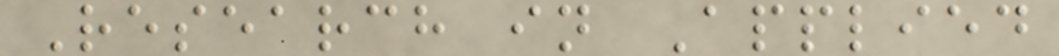Research in Applied
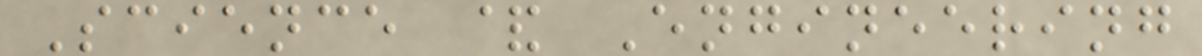Science & Engineering
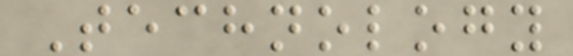Technology
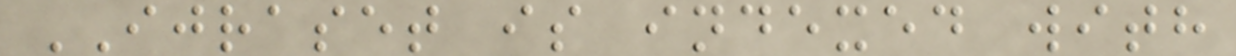IJRASET is indexed with
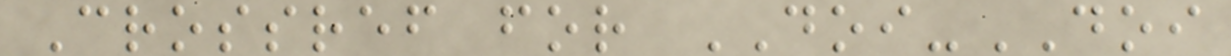Crossref for DOI-DOI
